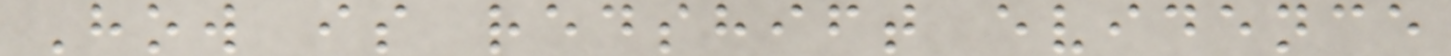How is redshift evidence
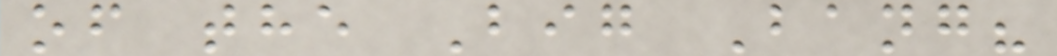of the Big Bang?
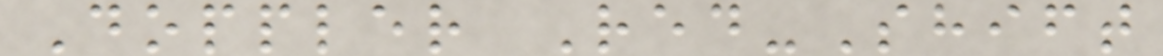Doppler Red-Shift
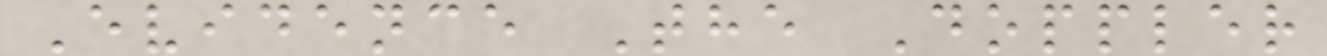Evidence The Doppler
